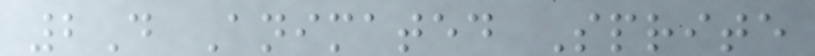2D Animated Sprite
